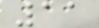11
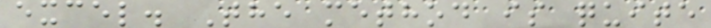excel. The method is quite
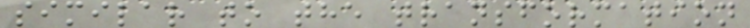similar to the transformation
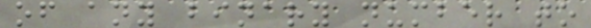of any binary number to
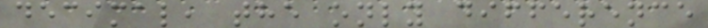decimal, the only difference
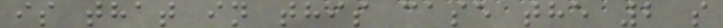is that in this case the 2 s
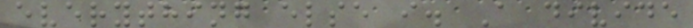everything else i. A divide
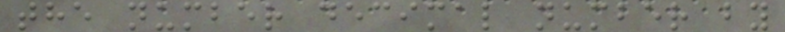the number decimal number by
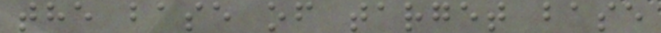the base of target base
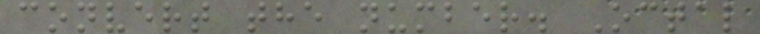convert the number. Octal
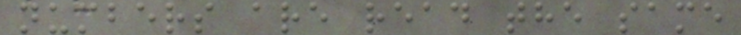numbers are read the same
